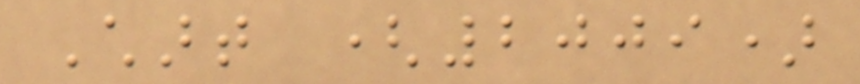Chart (2009)
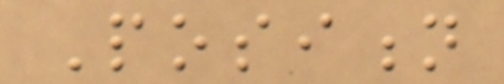Position
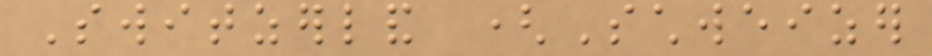Switzerland (Schweizer
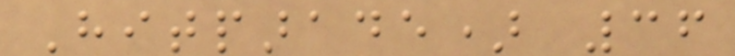Hitparade) 36
